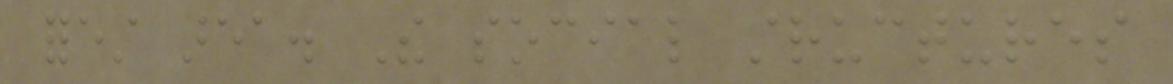forest area. The social structures
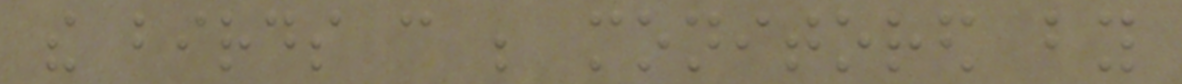the birds can be monitored by
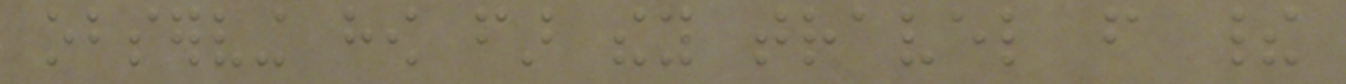observing how far they travel from their
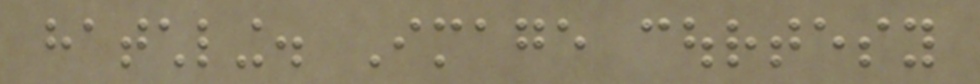hatchling. Image courtesy
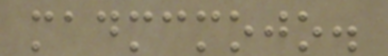madmcmojo.
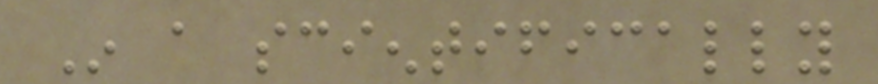In a scientifically
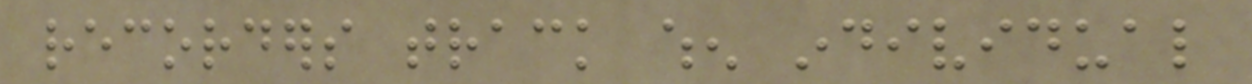recorders track when individual
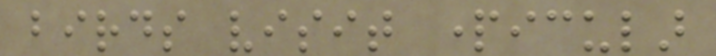birds visit particular
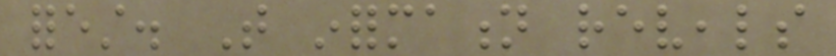forest. That information reveals
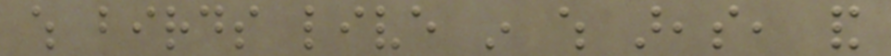which birds live in which areas, and
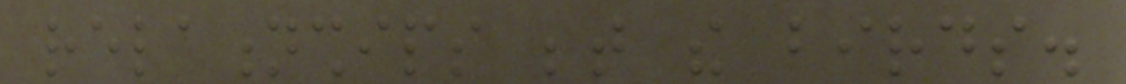relationships between the birds.
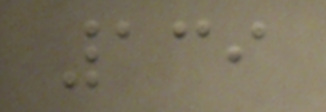139
